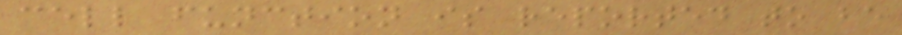cell function is reported to be
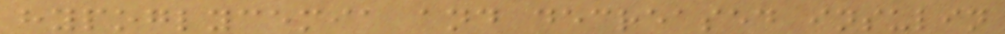hypoglycemia and decreased insulin
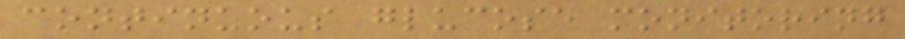continuous glucose monitoring
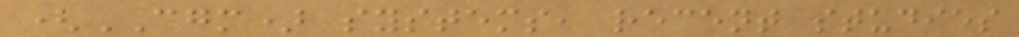(CGM) systems, recent studies
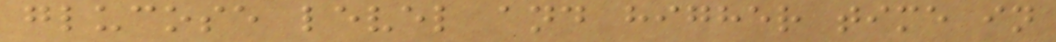glucose level and higher time in
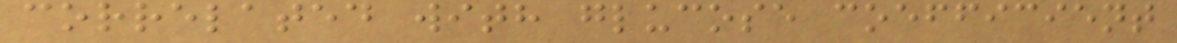correlated with glucose coefficient
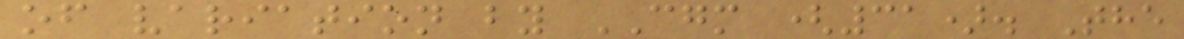of variation by CGM (31). The
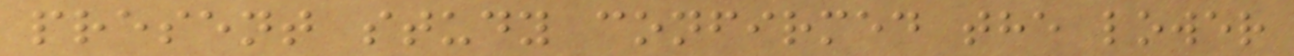present study confirmed the lower
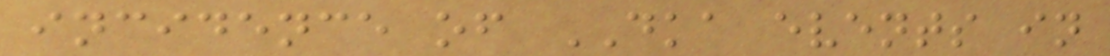incidence of DKA events in
